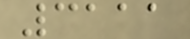3111
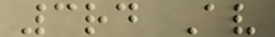3rd Av
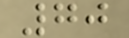70
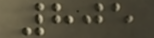805
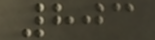803
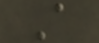A
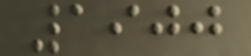1900
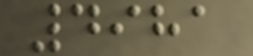4981
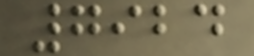7924
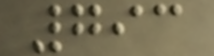793
